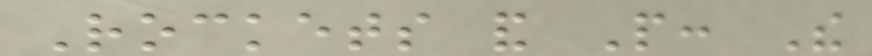Rockets and People: The
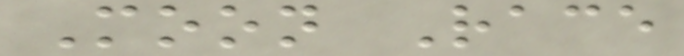Moon Race
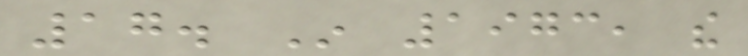17. In 1973, the
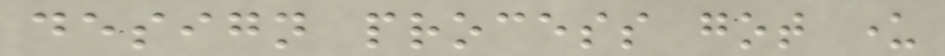design process got under
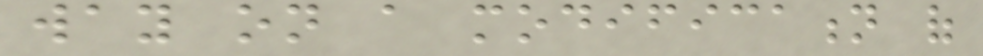way on a modification of
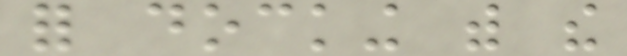for docking with the
